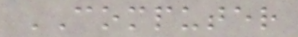COMPUTER
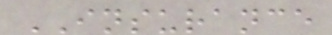INSURANCE
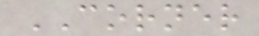CORNER
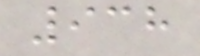938
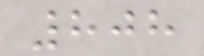808
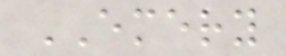EMERY
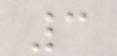3
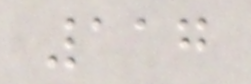117
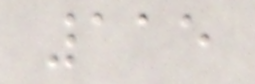115
